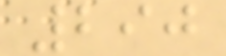290
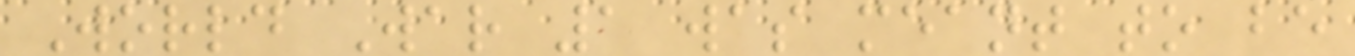World War 1 was meant to be
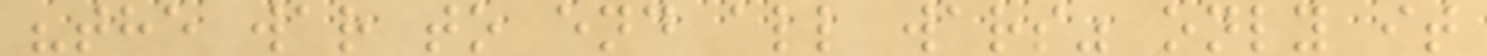"the war to end all wars" only it
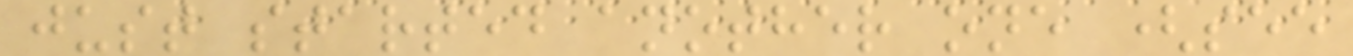just started another one (see
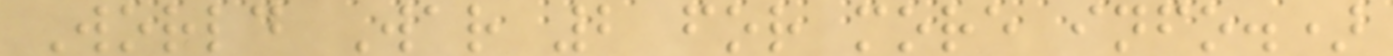World War 2 for more info.)
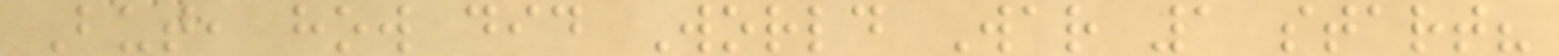But, how did World War 1 start?
